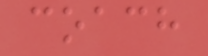coach
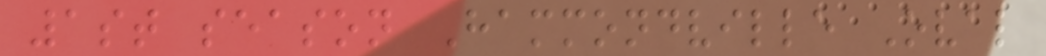1st season Hammondville Oval
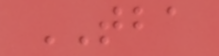TBA
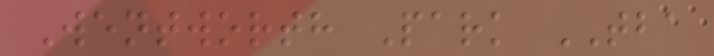Wentworth Park TBA
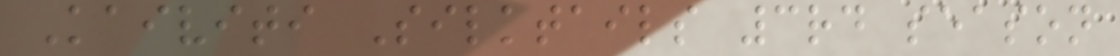Kaiviti Silktails 3rd season
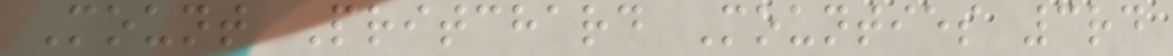Mount Pritchard Mounties 3rd
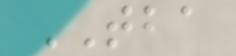TBA
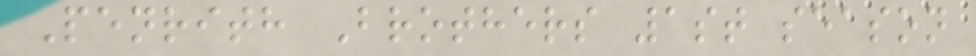Penrith Brothers 1st season
